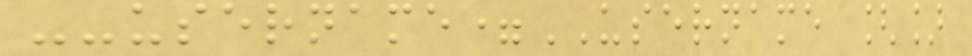--username=USERNAME []
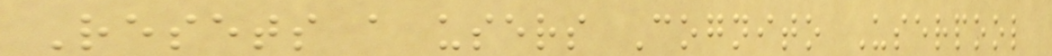Resets a users Cognito Userpool
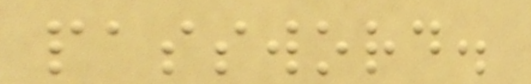password.
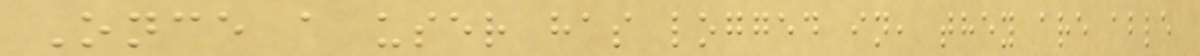Once a user has logged in, they are able
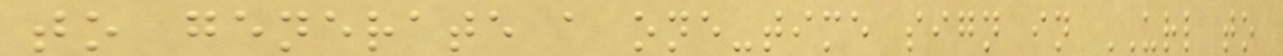to generate a one-time sign in URL to
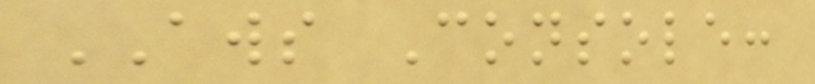AWS Console:
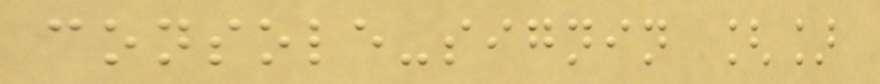console-signin []
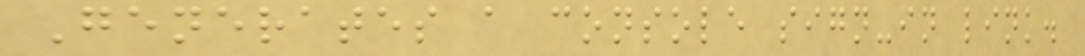Generates a console sign-in link.
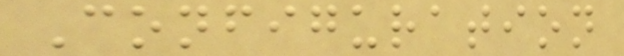Configuration
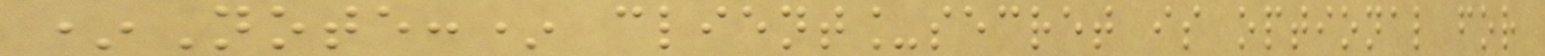*Note:* client_secret is optional for
